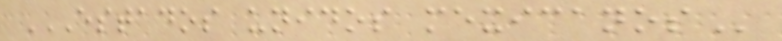ESTADOS UNIDOS MEXICANOS
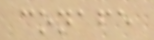conafe
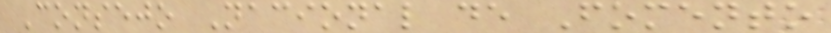Consejo Nacional de Fomento
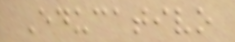Educativo
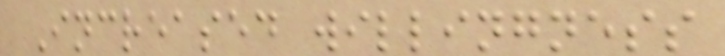Increased willingness
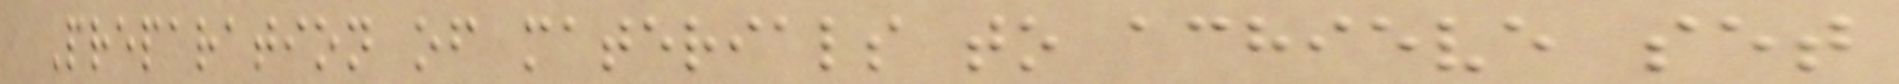Preparation of materials to achieve set
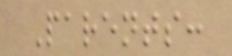Parents:
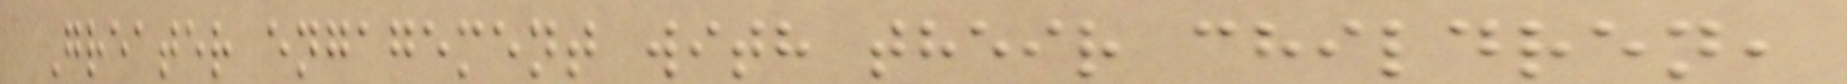Greater engagement with their children,
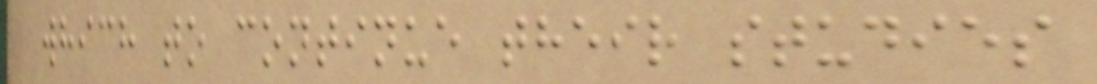which to continue their studies
